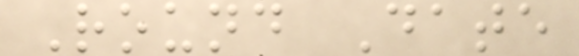Round Date
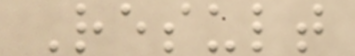Result
